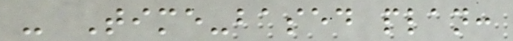- Time-based plan:
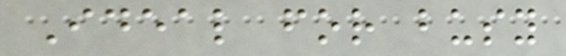Ideal for busy
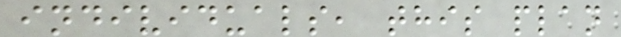individuals, this plan
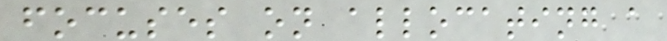focuses on allocating a
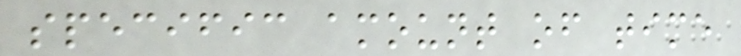specific amount of time
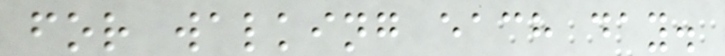for walking each day.
